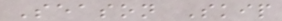Season Skip
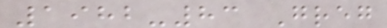1982-83 Greg
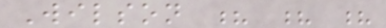Wilson ? ? ?
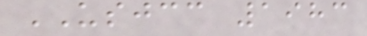USJCC 1983
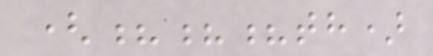(???th)
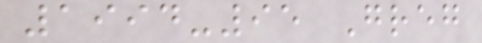1994-95 Greg
